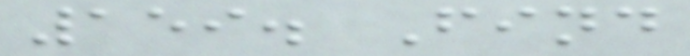159. Find
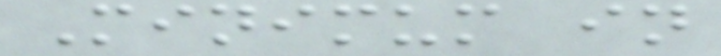Minimum in
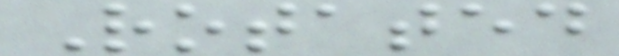Rotated
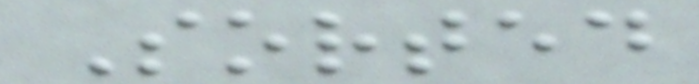Sorted
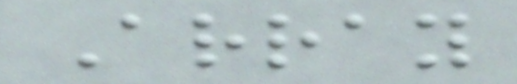Array
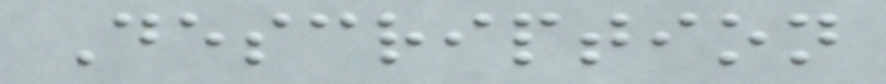Description
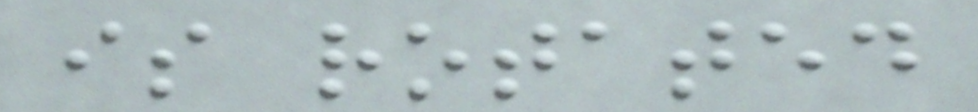is rotated
